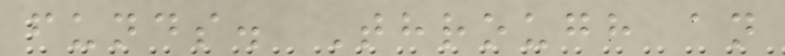funds. Through an
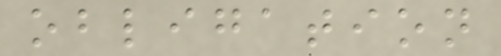obligation
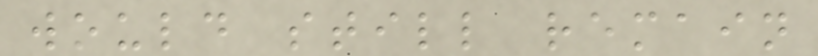would still remain
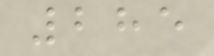285
